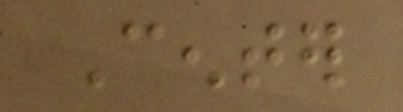Center
